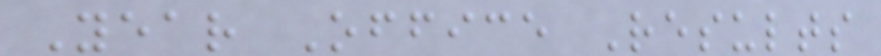Year Office Results
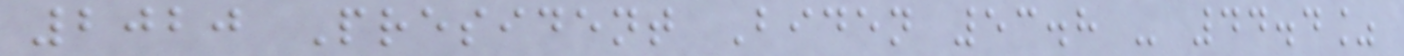2020 President Biden 53.8 - 44.4%
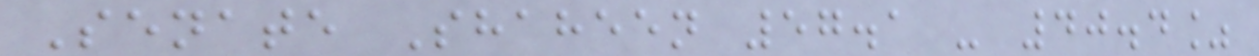Senate Shaheen 57.1 - 40.4%
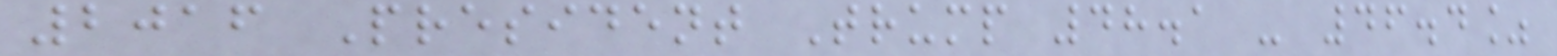2016 President Trump 48.1 - 46.4%
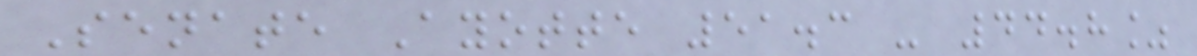Senate Ayotte 51.3 - 44.8%
